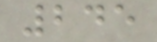245
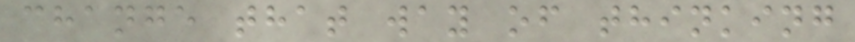change that way of thinking
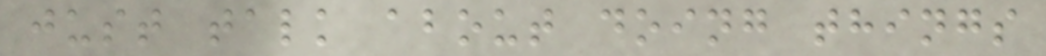just talk about doing things
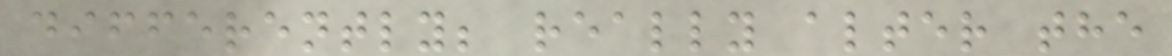differently; really alter the
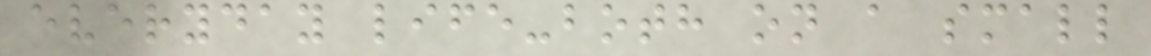everyday life-both on a small
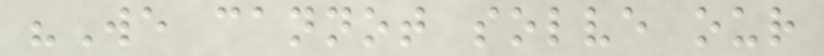"We cannot solve our
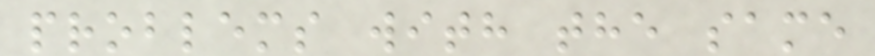problems with the same
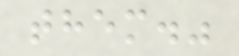them."
